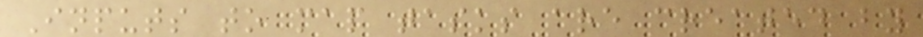Inputs to map tasks are created by
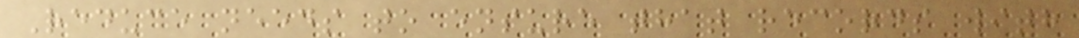Reduce needs to ensure that records with
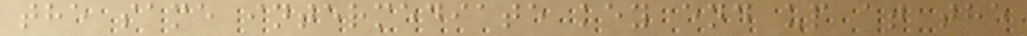the same intermediate key end up at the
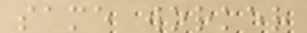same worker
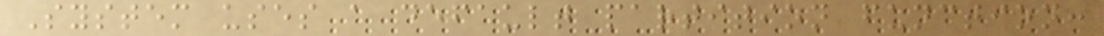System uses a default partition function:
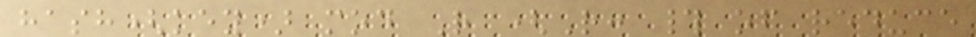hash(key) mod R (R: # of reduce
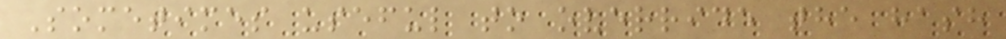Sometimes useful to override the hash
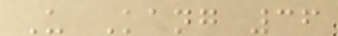U Kang 36
